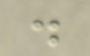.
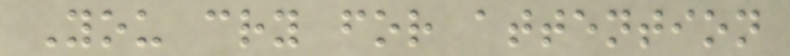You cry for attention
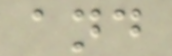and
